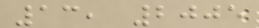13, 2005
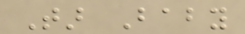Tar Baby
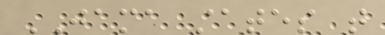JAMA states that
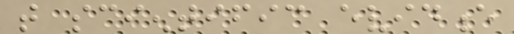that scientific evidence
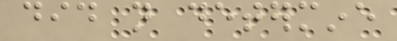did not determine
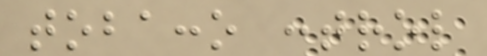tobacco control
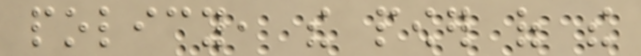policy, the power of the
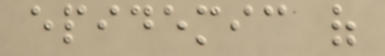epidemic of
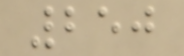250
